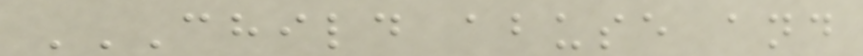CHILD ABUSE AND
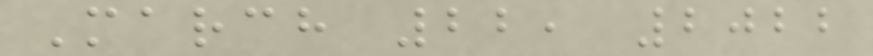March 22, 2022
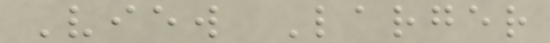View Larger
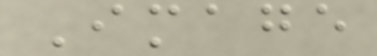Image
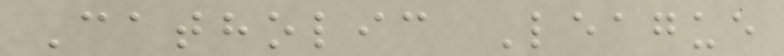Catholic League
